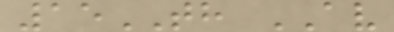15TH AV
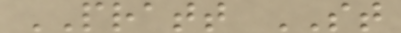PRATT ST
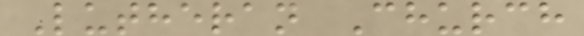Lutheran Church
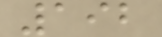192
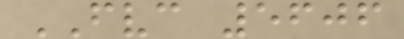FVC 5606
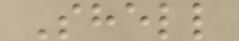Shell
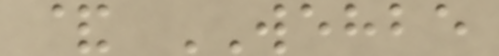& WEHBE
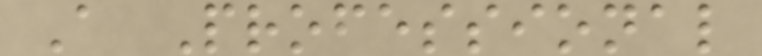A Professional
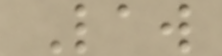Law
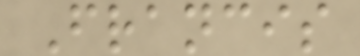Francis
